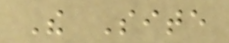The Site
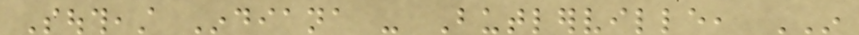Southeast Indiana - Butlerville, IN
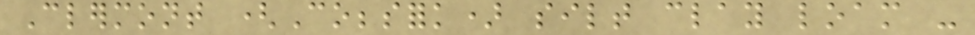Clermont (Cobbsfork) silt clay loam -
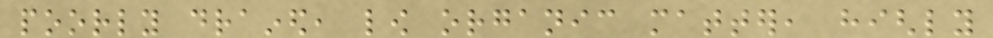poorly drained, low organic matter, highly
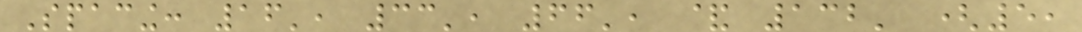Spacing: 16', 33', 66', & 132' (5,
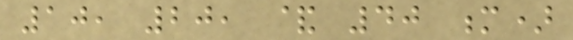10, 20, & 40 m)
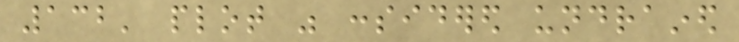132' plot was considered undrained
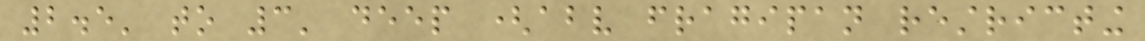2.5' to 3' deep (above fragipan restricting
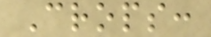Crops:
